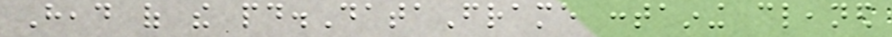Head of the pd.DataFrame containing cleaned
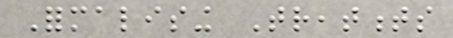Formalising Treatments
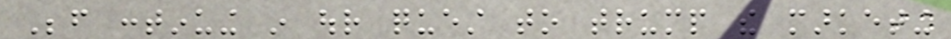Before continuing in our quest to trump the marketing
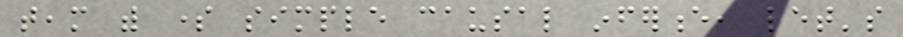team with some simple causal inference, let's
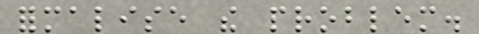formalise the problem.
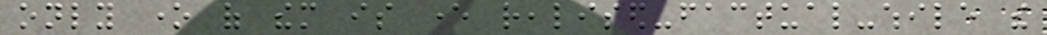only one of them is ever realised-factual-while the
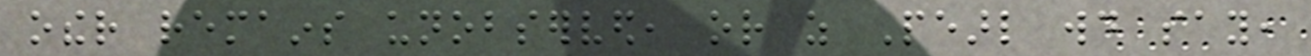other remains unobserved, or as Pearl would say,
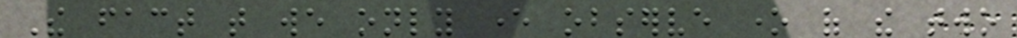The fact that we only ever observe one of the two
